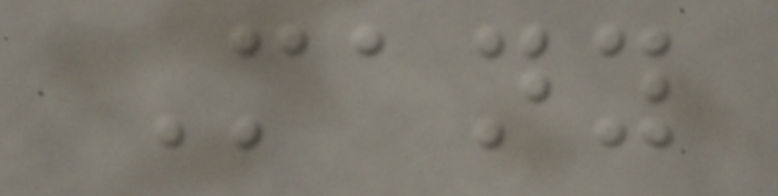Many
